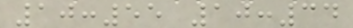10:55 10:34
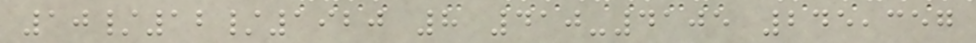10/12/1920 8 410-4105 245,357
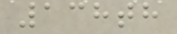138th
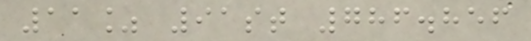11% 91st 786.856
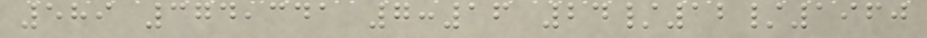589 374,341 7:16 24/12/1960
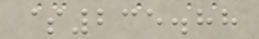$235.88
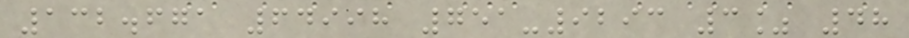132.671 64998 751-9293 3% 48
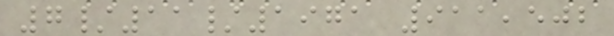7/11/1971 911,502
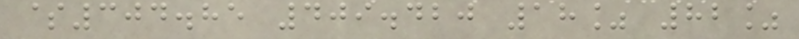$304.85 409.420 18% 82%
